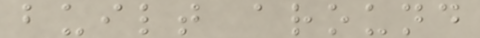built around
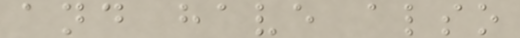and have also
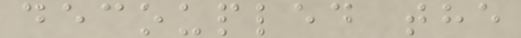decoupled the
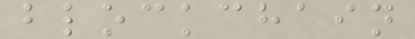blockchain
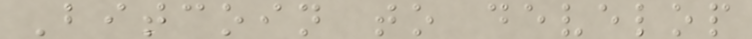Bitcoin to develop
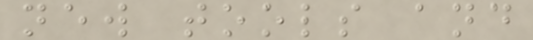new tools and
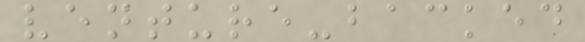venture-backed
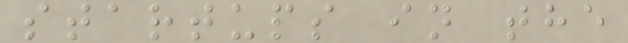startups in the
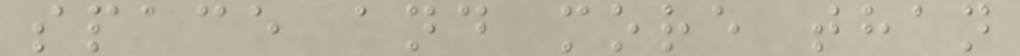space and more than
